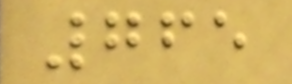765
